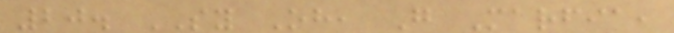20. SY Oh, G Marfia,
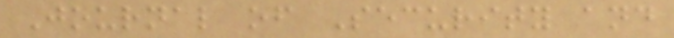Journal of Security and
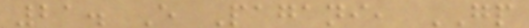21. E Pagani, GP
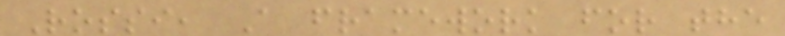Rossi, A framework for the
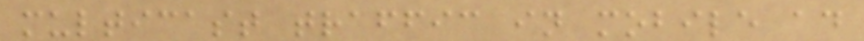multicast traffic in mobile ad
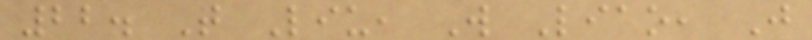22. T Liu, W Liao, J
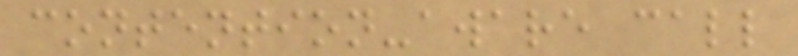contention-aware call
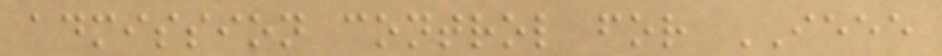admission control for IEEE
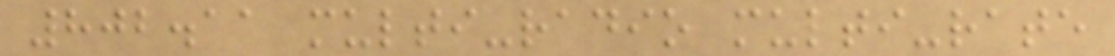802.11 multi-radio multi-rate
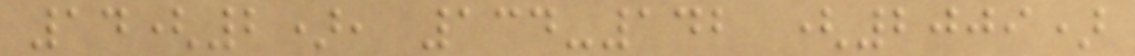14(2), 134-142 (2009)
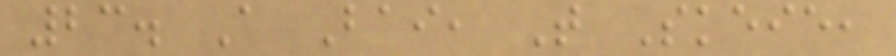23. A Bai, T Skeie,
